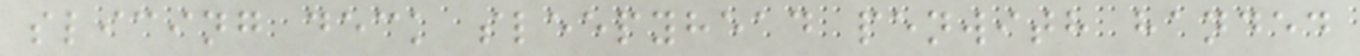slicing deck sleepyhead penwith handed
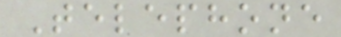Telephone
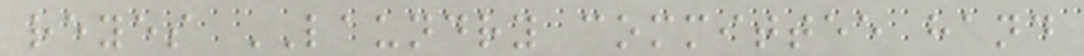reyes LAUNDRY committee hand
